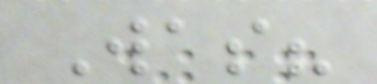Was?
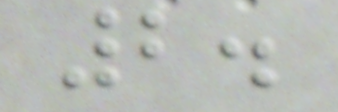2.
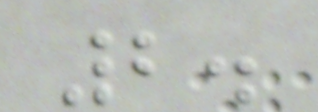2.
